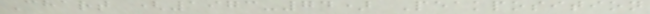Chart (1973-74) Peakposition
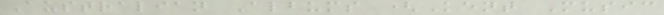Australian Albums (Kent Music
